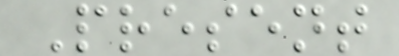Present
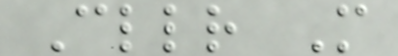Cllr M
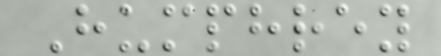Humphrey
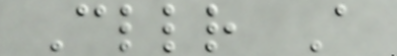Cllr A
